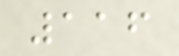116
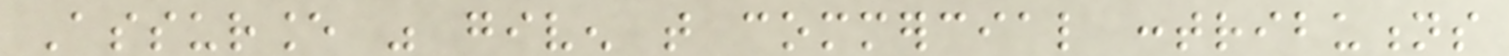Assurance was given that commercial contributions
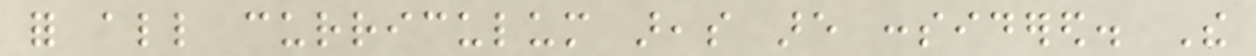for all curriculum areas are considered. The
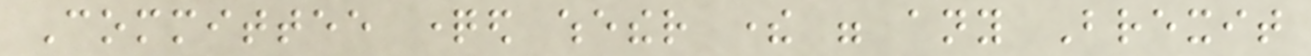Committee questioned whether there were any Brexit
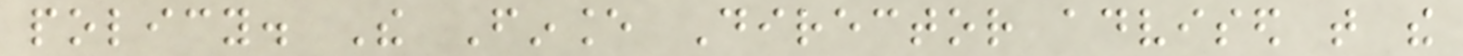policy. The Finance Director advised that the
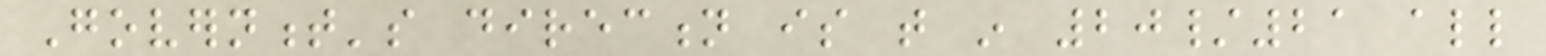Government's direction is that in 20/21 all
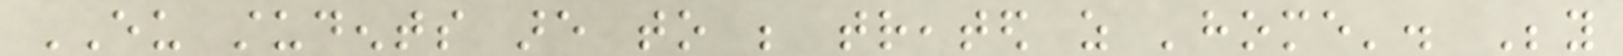EU students are to be treated as 'home'. Beyond
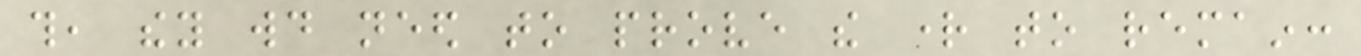this, they would need to prove the right to remain:
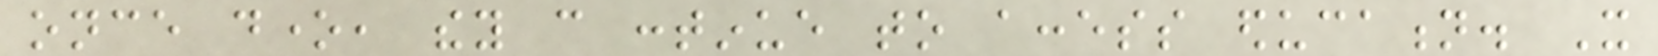once done, they can continue to access education. It
